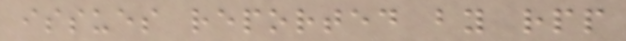issues reported by rpp
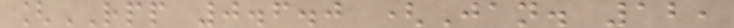[RPP 0.6.0 (Jan. 12,
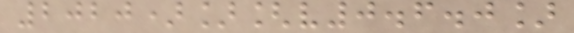2020)][v0.6.0]
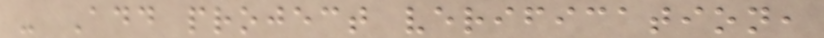- Add project verification,
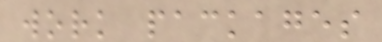work packages
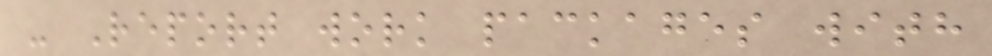- Report work packages with
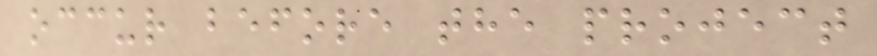occur before the project
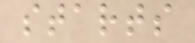starts
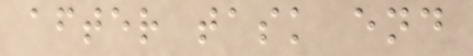after task end
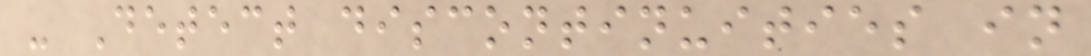- Detect discontinuities in
